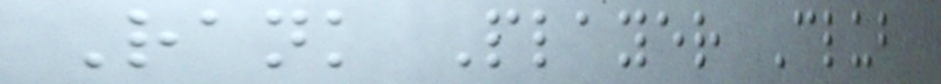Rank Player Club
